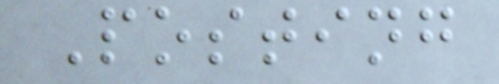Posting
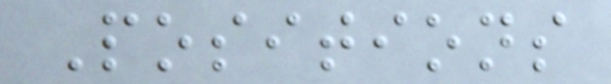Positions
